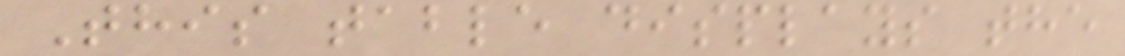This table displays the
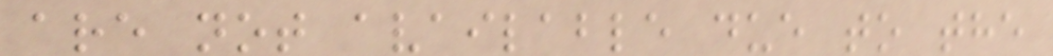are not available due to the
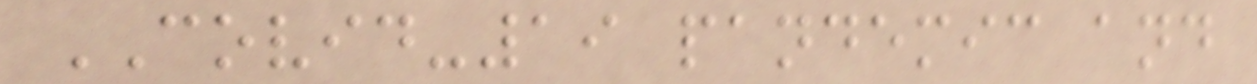COVID-19 pandemic and
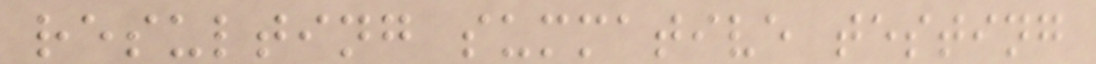resulting summative testing
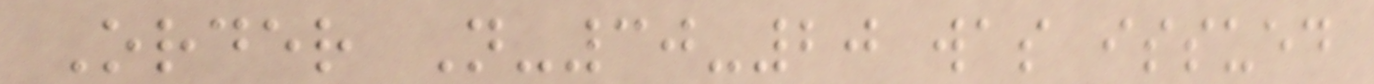Order N-30-20 was issued
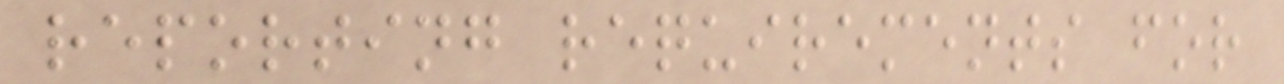reporting requirements for
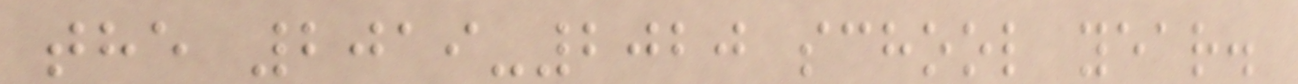the 2019-2020 school year.
